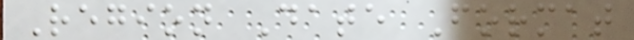Region Date Format
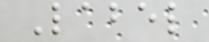Label
